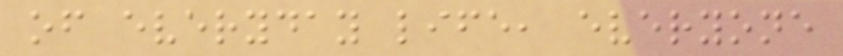of everyday life, everyone
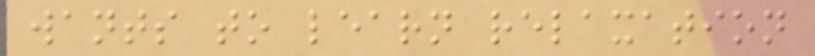wants to learn relaxation
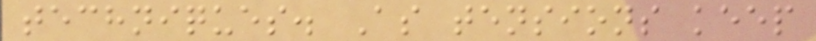techniques. As tensions keep
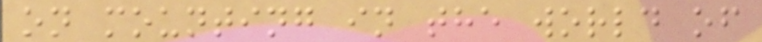on mounting in the world of
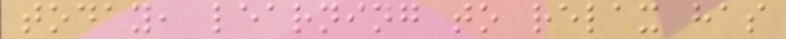today, learning to relax has
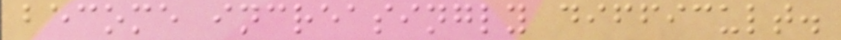become increasingly difficult.
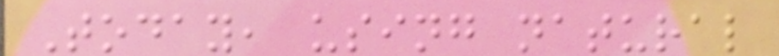Today, using natural
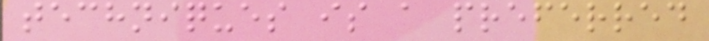techniques is a preferred
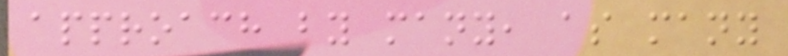approach by many, as many
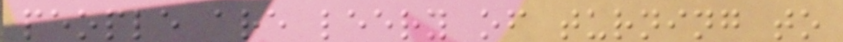people are leery of turning to
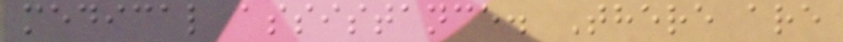medical assistance. There are
